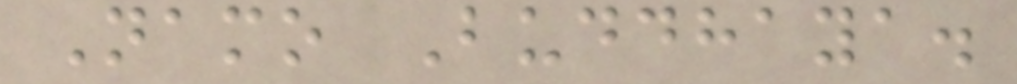Namo Buddhaya.
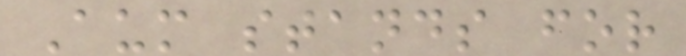Aum stands for
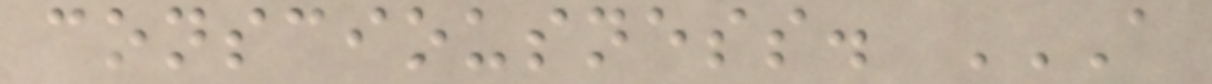consciousness. A
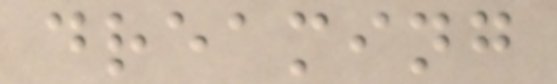dreaming
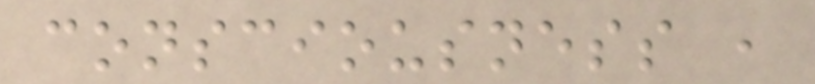consciousness ,
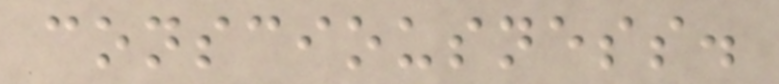consciousness.
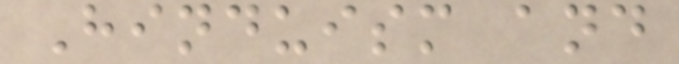Hinduism and
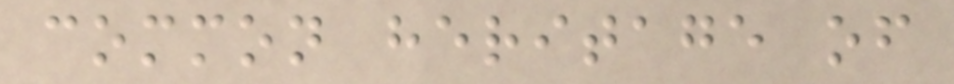common heritage of
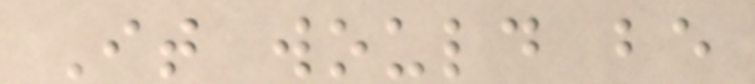It would be
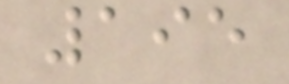195
